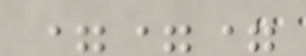===
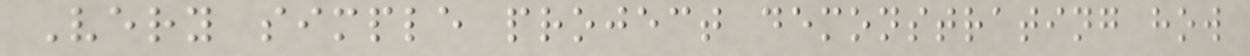Very simple project demonstrating how
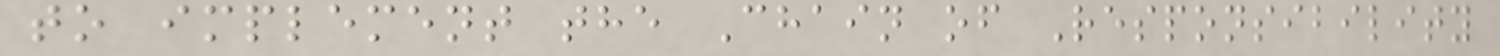to implement the Chain of Responsibility
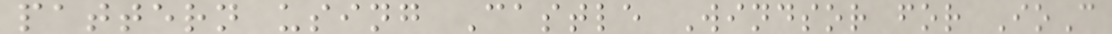pattern using Castle Windsor for IoC
